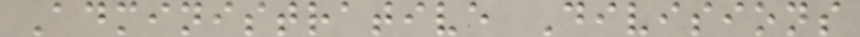Administrative Divisions
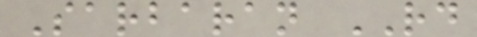Sarbaran RD
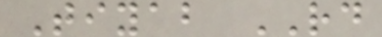Tiyab RD
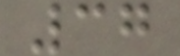37
